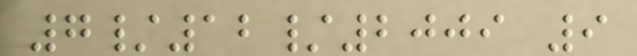7/12/2009 9
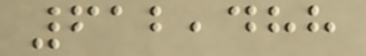612,488
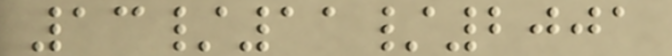13/11/2001
